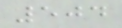504
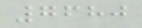7680
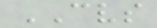CVS
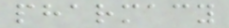pharmacy
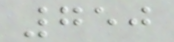750
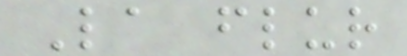La flur
